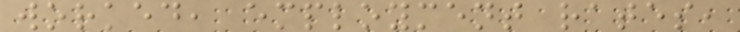worked, employment rates,
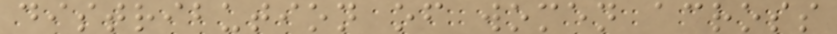distribution of women across
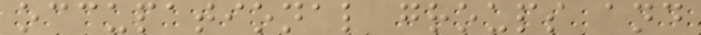occupational groups and
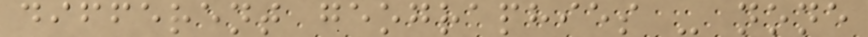different geographies - none
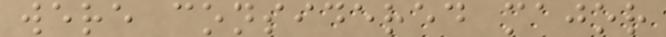were considered major
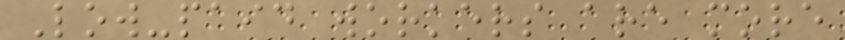Low-paid workers are more
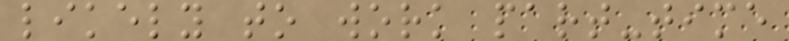likely to work part-time
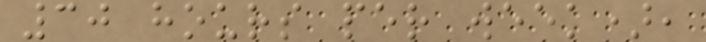30 hours per week),
